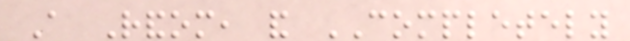A Random, and COMPLETELY
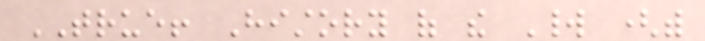TRUE! History of the World (with
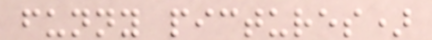funny pictures)
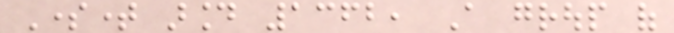Sometime around 1362, A group of
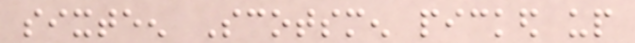sixteen Scotsmen picked up
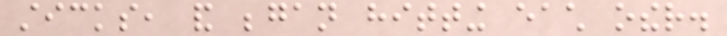sticks, and began hitting each other.
